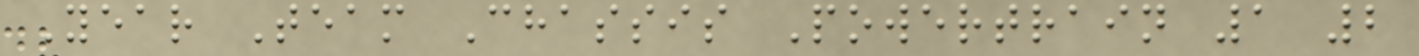Year Team Chassis Powertrain 1 2
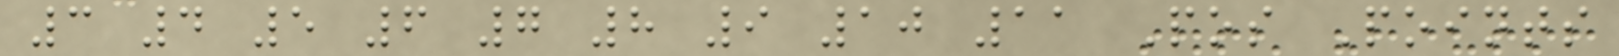3 4 5 6 7 8 9 10 11 Pos Points
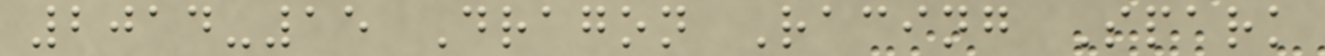2014-15 Dragon Racing Spark
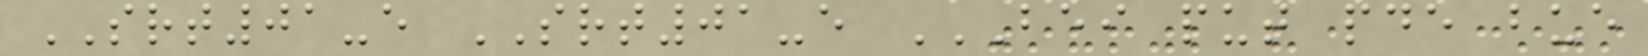SRT01-e SRT01-e BEI PUT PDE BUE
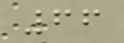66
